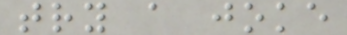try a joke
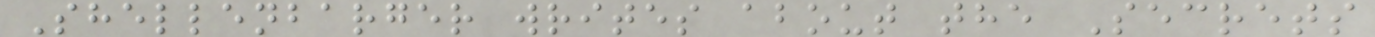Shellenbarger writes about the Secrets
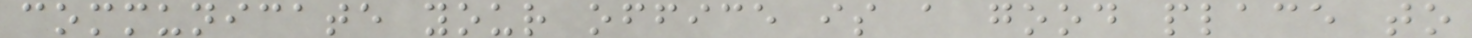communicate your office is a good place to
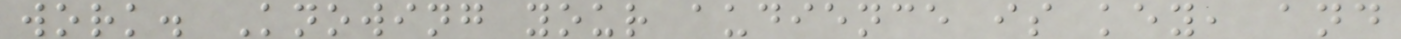work. Knowing your audience is key, and
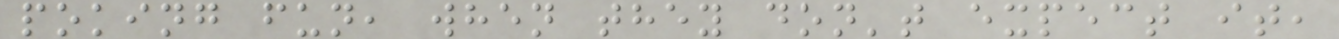poking fun, when they don't expect it,
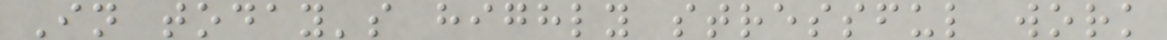In today's highly stressful work
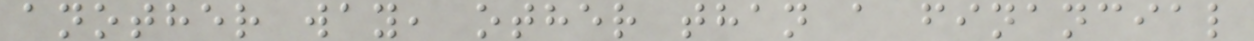another way, other than a financial
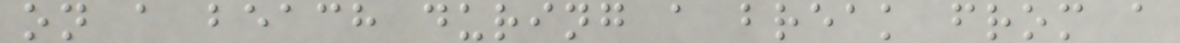on a beach during a break from a
